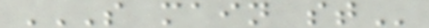S MAIN ST
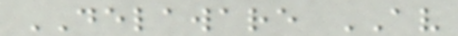DELAWARE AV
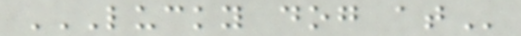LUCKY DOG AT
